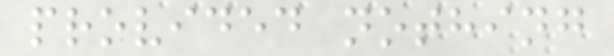provided nothing
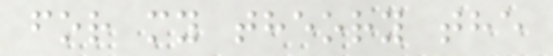for my theory the
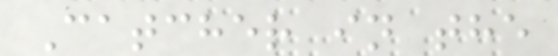Catcher in the
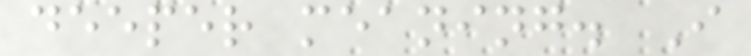deeper meaning. I
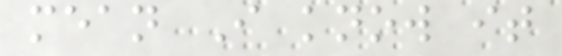mean I know it
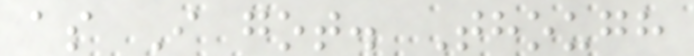as I got. Though
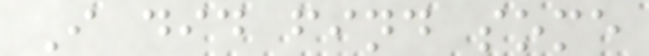I did find some
